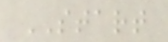START
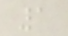1
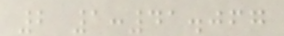2 1:41.067
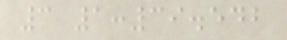3 1:39.542
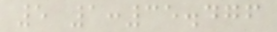5 1:35.476
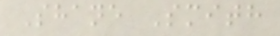Shane Smith
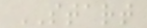START
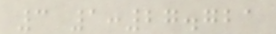3 1:27.721
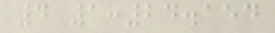4 1:24.154
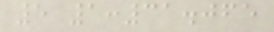5 1:31.065
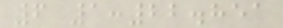6 1:22.851
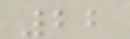22
